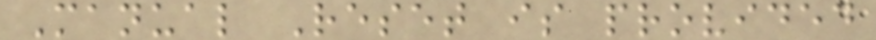Manual Reset is provided
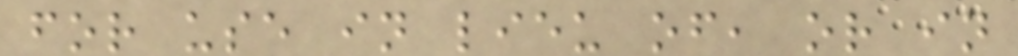for use in lieu of, or in
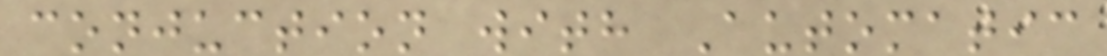conjuction with Automatic
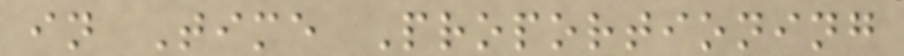in Time Proportioning
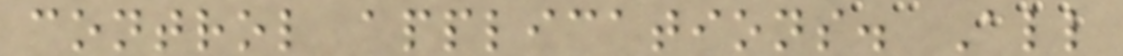control applications. All
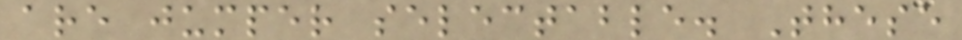are jumper selectable. These
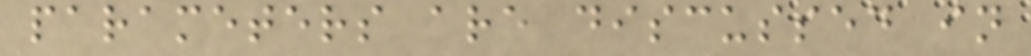parameters are discussed in
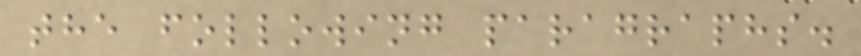the following paragraphs.
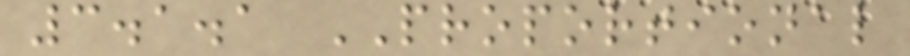3.1.1 PROPORTIONAL
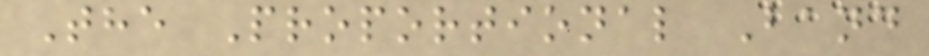The Proportional Band
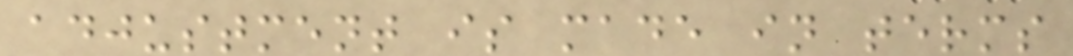adjustment is made in terms
